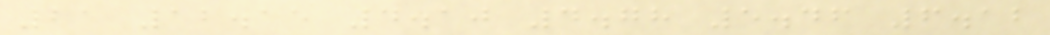21 12.15 4.10 4.78 5.46 6.12
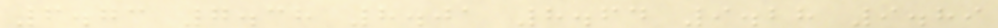6.73 7.38 8.01 8.64 9.28 9.89
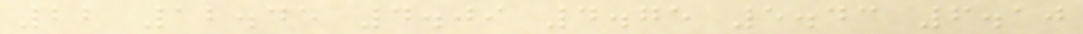22 12.45 4.09 4.75 5.43 6.10
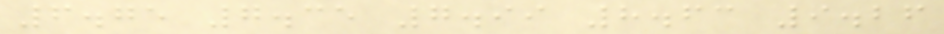6.75 7.35 7.99 8.63 9.26
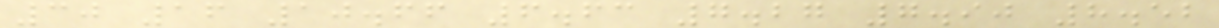30 16 10.66 6.63 7.27 7.90 8.52
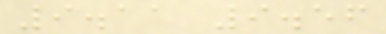9.11 9.56
